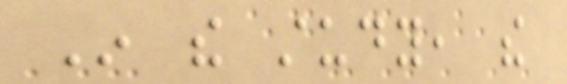In the study, the
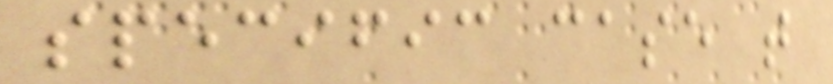specific case that
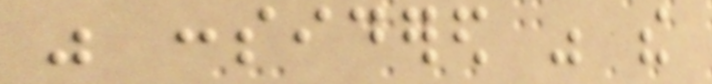was considered was the
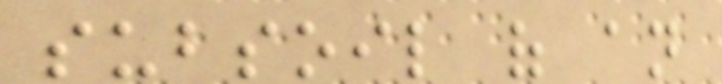subsoil of an
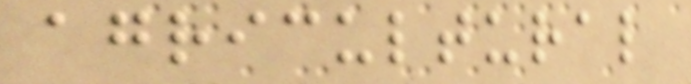agricultural
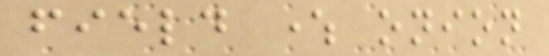field where onion
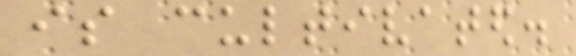is cultivated.
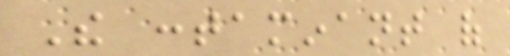The contaminant of
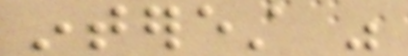interest was
